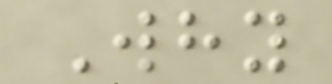Why
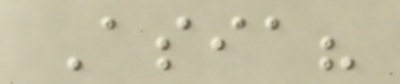Asia?
